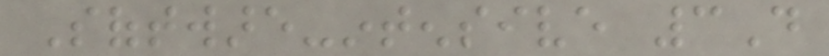Software-intensive 3D
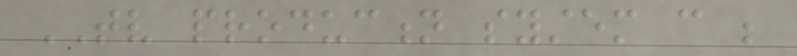TV production system can be
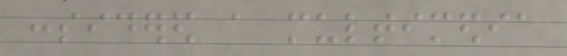considered a multimedia
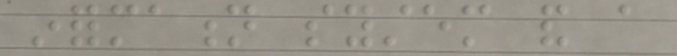information system and a
